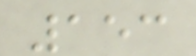153
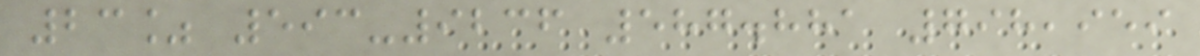23% 593-9236 587.881 798,959
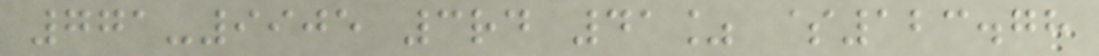771-9905 3rd 41% $123.78
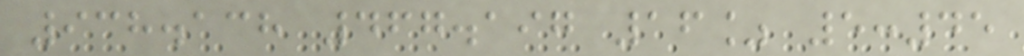938.138 467.197 16% 5:45
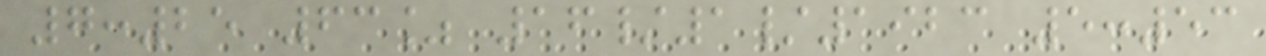7:25 63% 16/1/1923 5:53
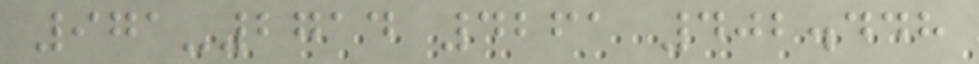971-2714 4261 402.448
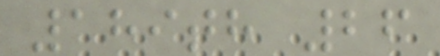189th 26
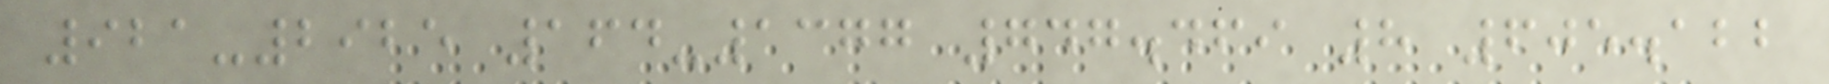921-2925 164-1377 747.469 8 605.122
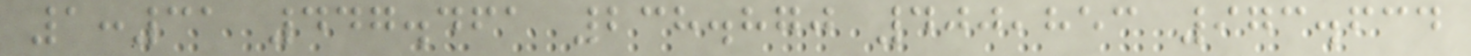1:31 447.461 238.870 400,853 973.634
